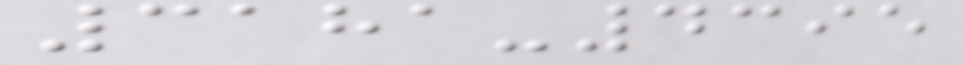3181-4395
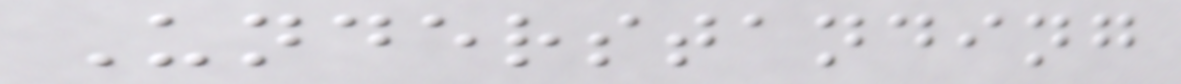Understanding
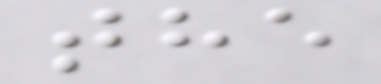the
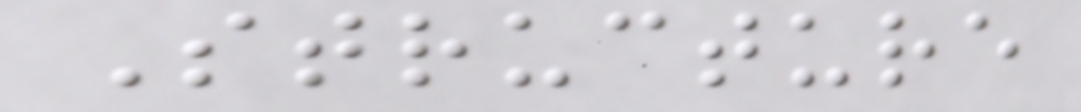Structure
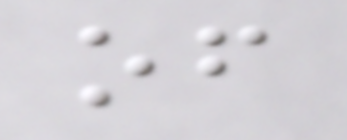of
